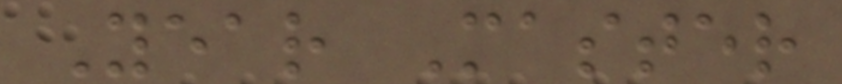Year Master
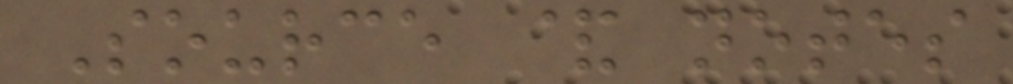Source & notes
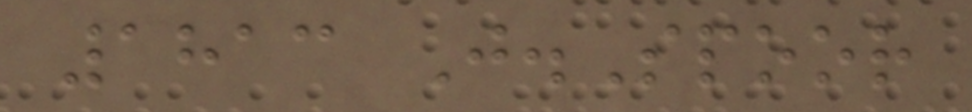1813 J.Spoor
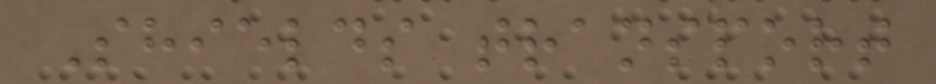Shields transport
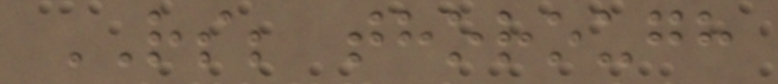RS; thorough
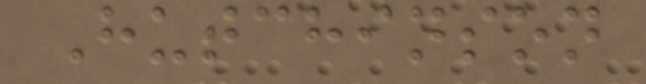Hutchinson
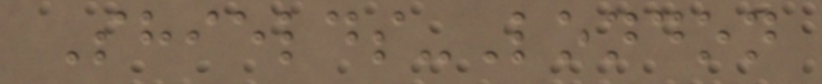Shields-London
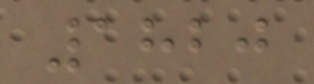1820
